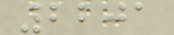2201
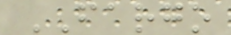FARGO
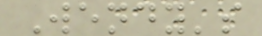Wendy's
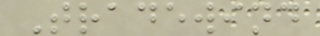Tradewind
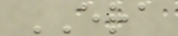ERA
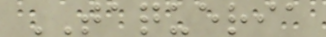TAQUERIA
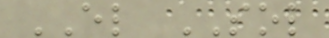EL SOL
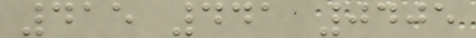415 441 0405
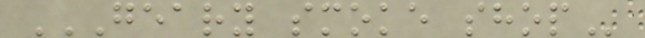GEARY SMOKE SHOP
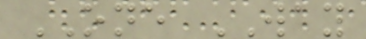ONE WAY
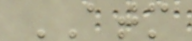ATM
